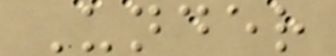Under
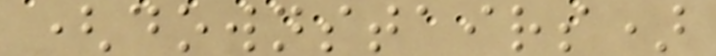(downstairs)
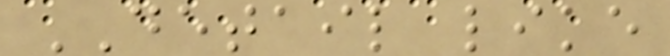DETAIL like
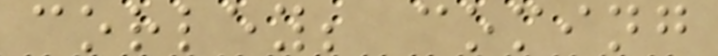corley; coming
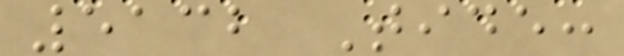5132 Tide:
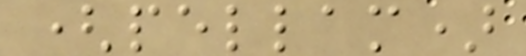(pellam)
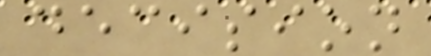decision
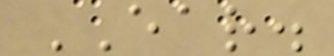EAR.
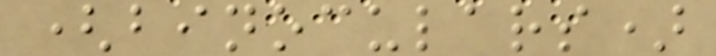(binoculars)
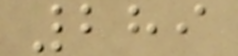289
